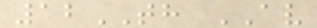12TH AV
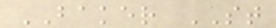BAKER ST
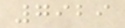7929
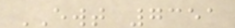EWT 7351
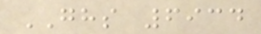GHS 6934
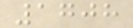1708
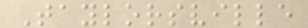Taylorsville
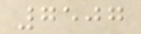7507
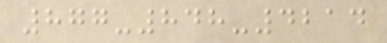877-848-4214
